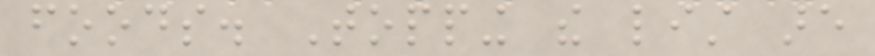foods. Topping the list are
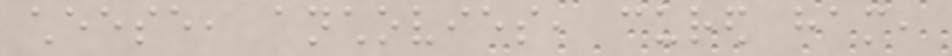cheese, anchovies, cured ham,
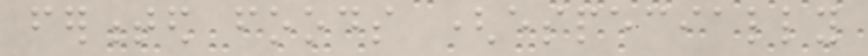fermented foods (especially
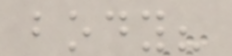body?
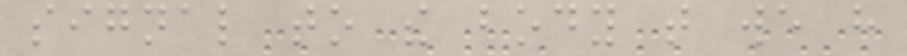signal to the body that we have
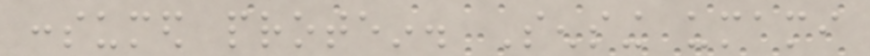consumed protein. Sensing umami
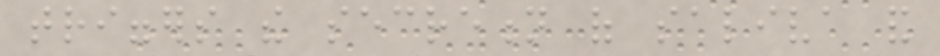triggers the secretion of saliva and
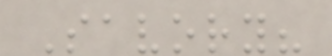Savory?
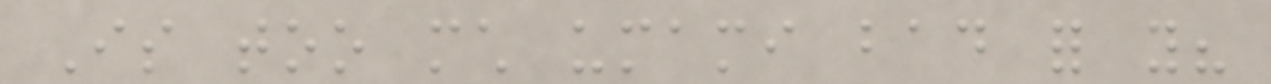Is too much umami bad for you?
